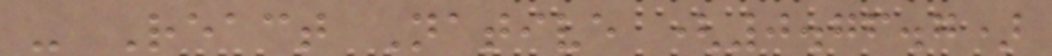- React Native (0.76.7)
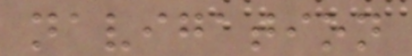navigation
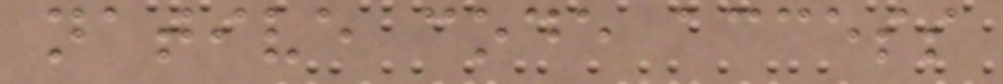native code access
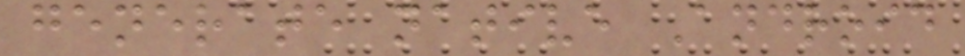generate native Android
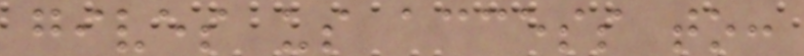gives us access to:
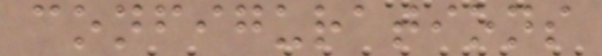configurations
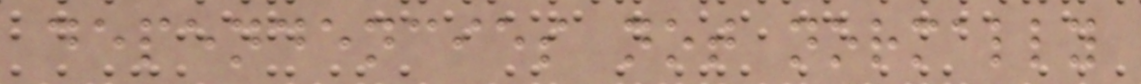dependencies not normally
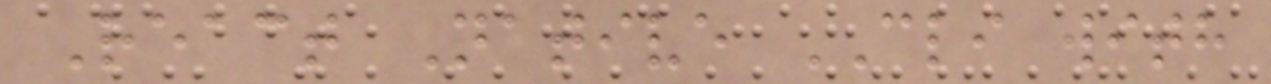React Native CLI with
